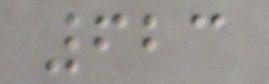623
